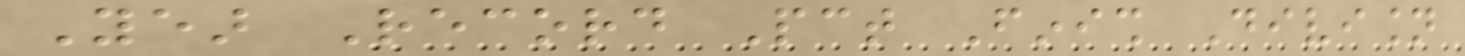Year Record Pct Finish Division
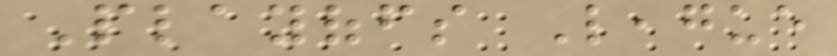Playoffs League
